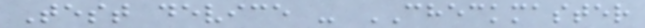Test device - CHECKMASTER
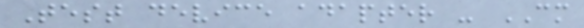Test device adapter - CM
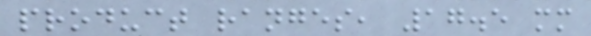product ranges, 17.5 mm
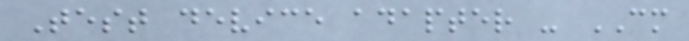Test device adapter - CM
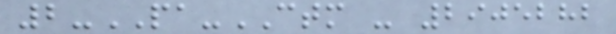2-PA-CTM - 2905282
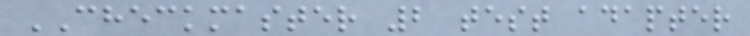CHECKMASTER 2 test adapter
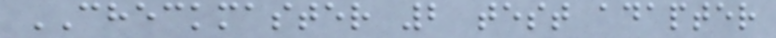CHECKMASTER 2 test adapter
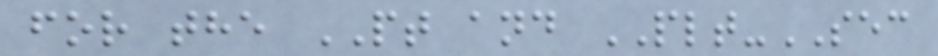for the PT and PLT-SEC
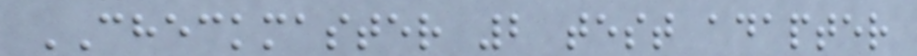CHECKMASTER 2 test adapter
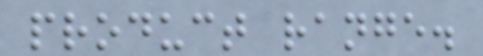product range.
